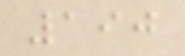190
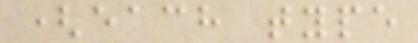(each type
